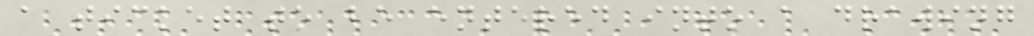a ticket to be entered into a drawing
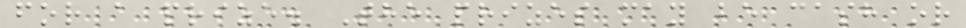for a prize. The prizes may be cash or
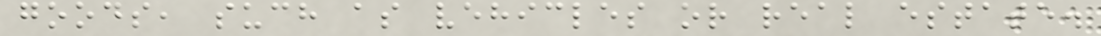goods, such as vehicles or real estate.
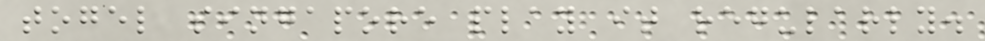togel singapore play it regularly.
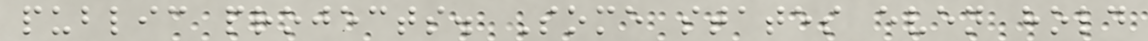public projects. Some states even hold
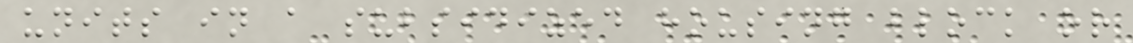units in a subsidized housing block or
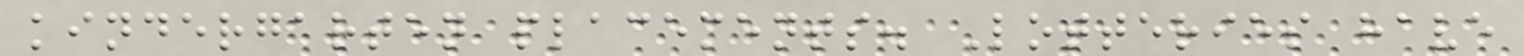kindergarten placements. Lotteries have
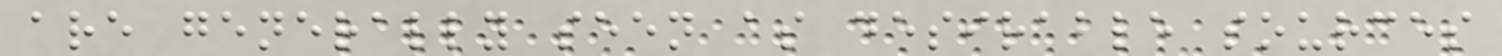are generally seen as desirable sources
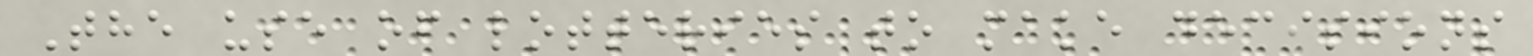The use of lotteries to make decisions
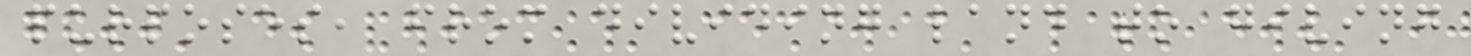purposes, from dividing land to giving
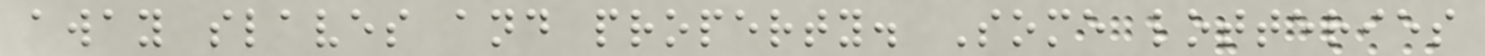away slaves and property. Some lotteries
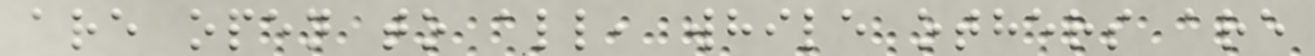are open to all, while others are
